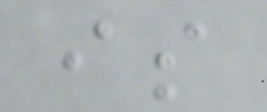is
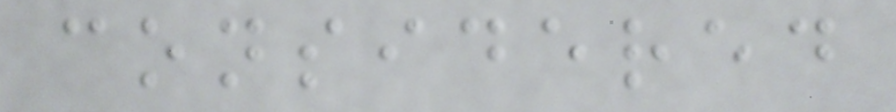considered
